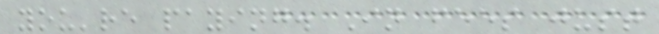you're paying. In fees just
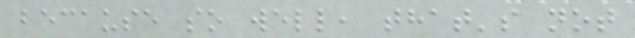because so well, that's not
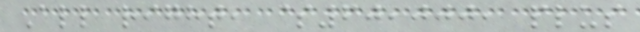All right, $60,000, plus
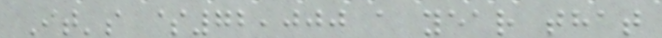It's $72,000 a year that
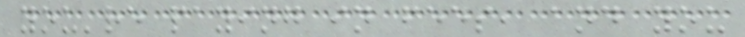you're paying in fees, and you
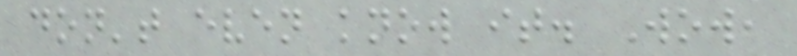don't even know it. Wow,
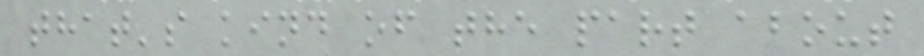that's kind of the part about
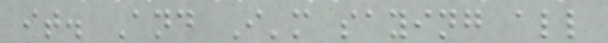it. And I'm saying all
